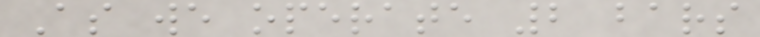As we operate 2 bars
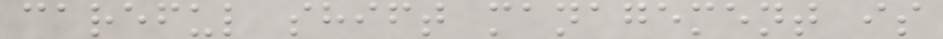careful shift management is
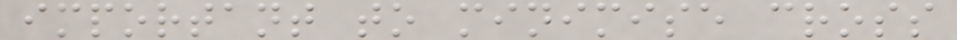important to minimise cross
